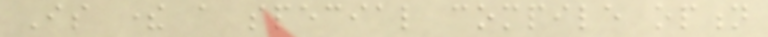Is there a special compile option
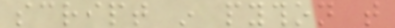script in python that
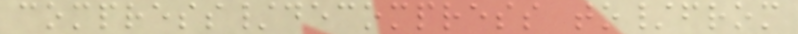compress/decompress to/from
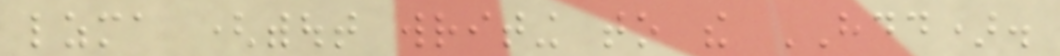lzma (without writing to the HDD).
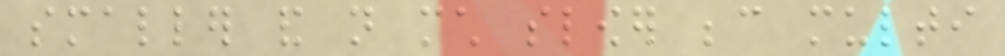smaller and not much slower because multi
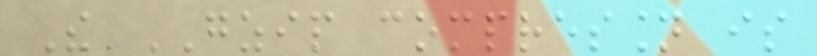The GZIP compression is
